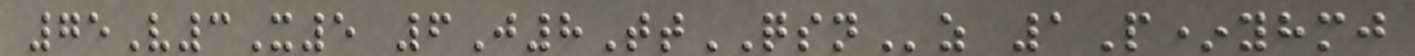75V3X5 6J8TtQSNz 1P*yhmj
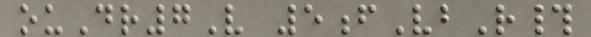ouDr7V 5fVbR#
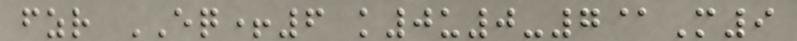fzr EQ+6 k0u0-7@M9
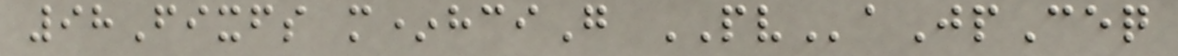98Fixfs m*hciG PVaJpCeq
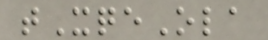tXqeOla
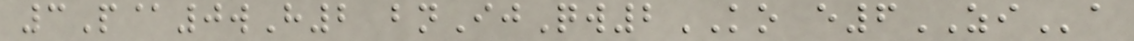3P@0wH2 bnIjQw2KO e6ZIa
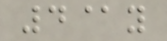4@y
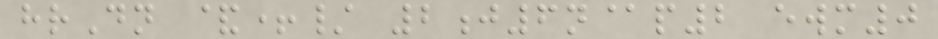hrDn &+/ 2j6n@p2 ewm0
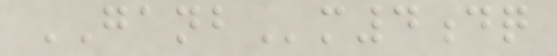GANBm4dq
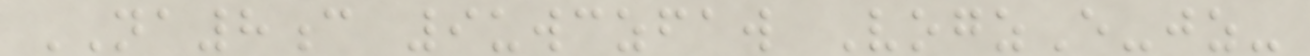NA8c 9uwczfaw VogzE-jz-
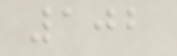102
